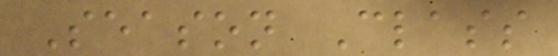Season Class
